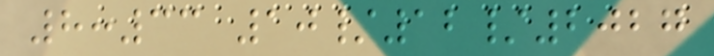8:33 10/12/2027
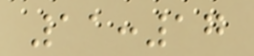11:17
